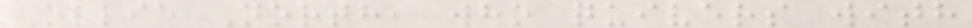Ollie North, who quivers with
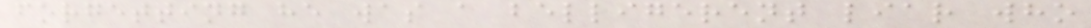forgetting he was a belligerent liar who
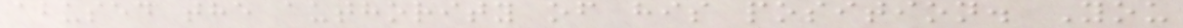abused the authority of his position. You
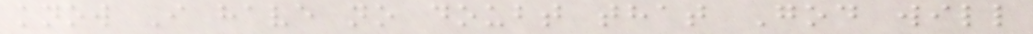know I have no doubt that God will
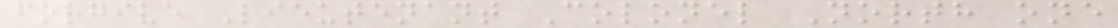forgive Lieutenant Colonel North one
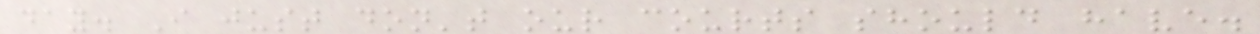day. I just don't our courts should have.
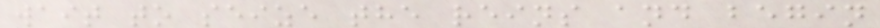wait to seize the reins and begin
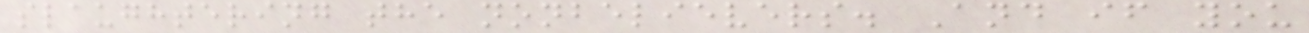slaughtering the nonbelievers. And if you
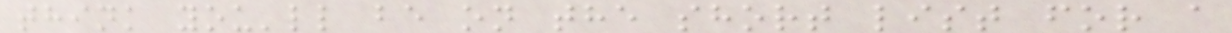think you'll be on the short list for a
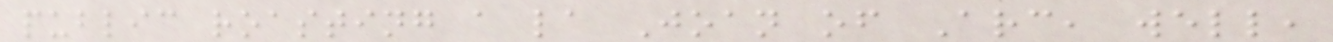public roasting a la Joan of Arc, well,
